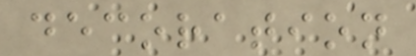decoration
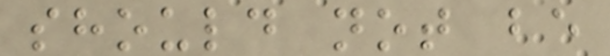should not be
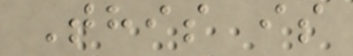This is
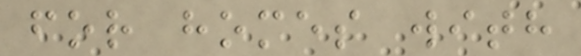for homes with
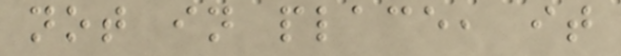not in place, it
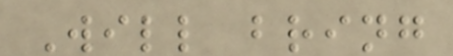Will bring
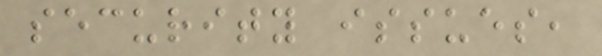security issues,
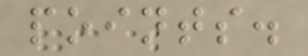points.
